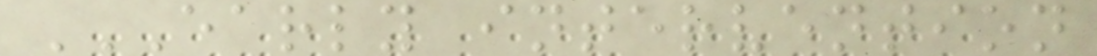EARLY INTERVENTION
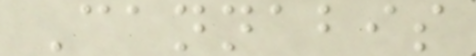Cannabis
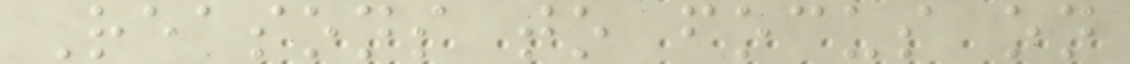Reasons to focus on
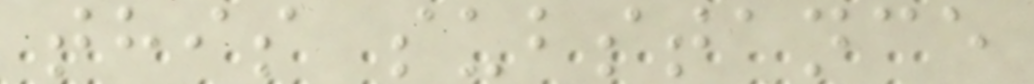this substance
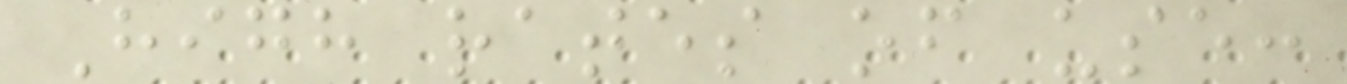High rates of use:
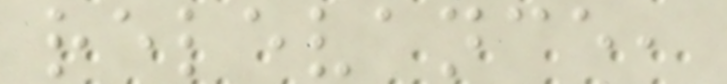relevance,
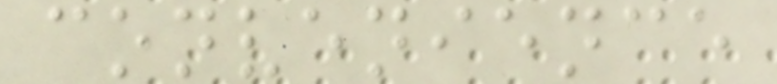convenience
